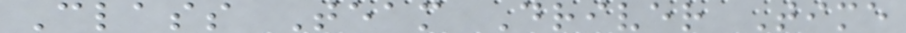Class Team Driver Time
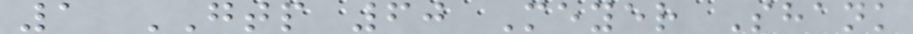1 GTP 60 Meyer Shank
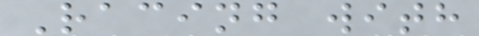Racing with
